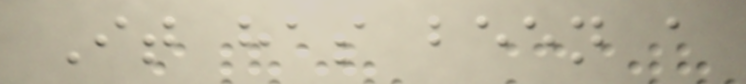It has been a
